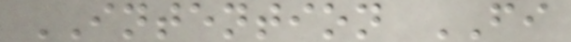INTENTION FI
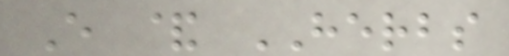E & HERBS
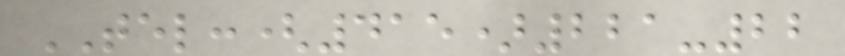TEL:(415)221-22
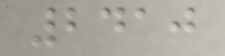2410
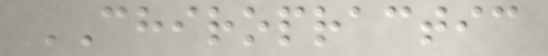CHIROPRACTIC
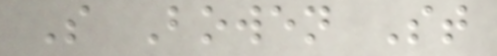S Bowen St
